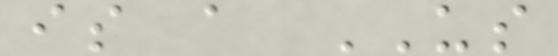is a US
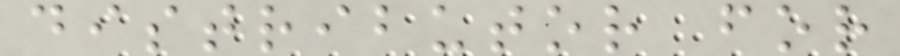distributor for
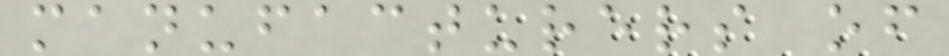manufacturers of
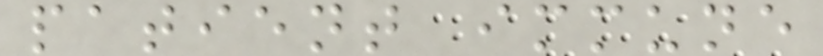patient immune
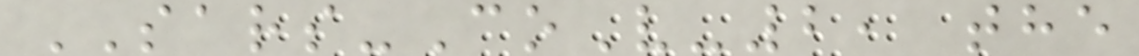SARS-CoV-2, the
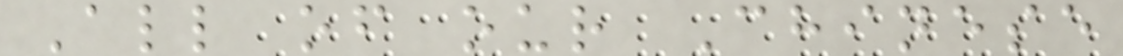All of our Chinese
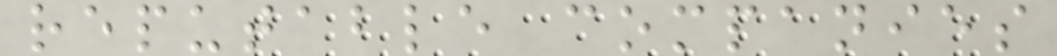reputable companies
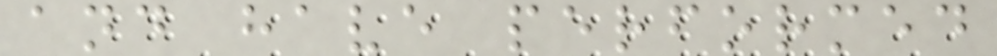and have performed
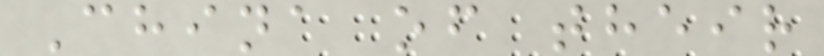China of their
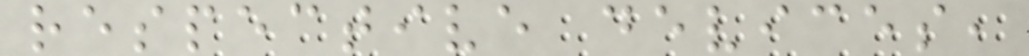respective devices,
